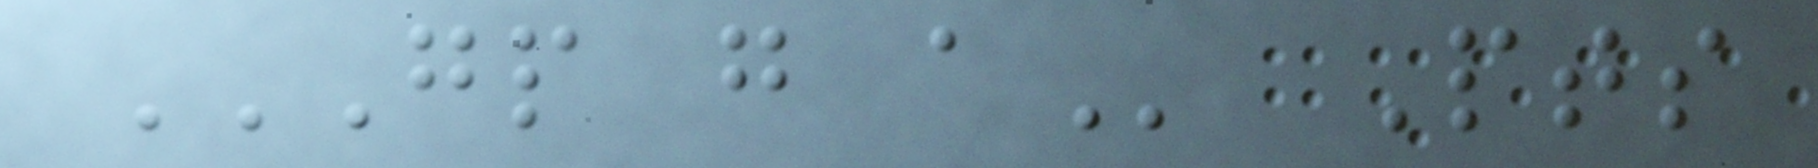GP G A Pts
